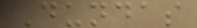Dundas
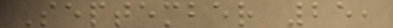September 25,
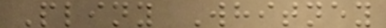Pliny Whitney
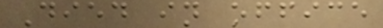Died in office
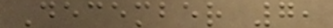December 7,
